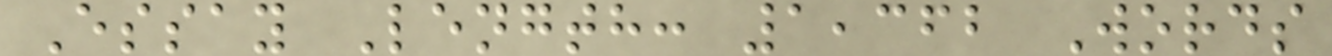Essay Length: 1,362 Words
